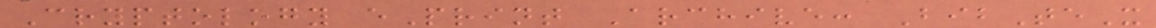Cryptology ePrint Archive: BibTeX
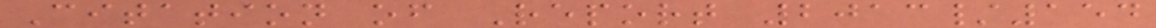Citation of Report 2013/154
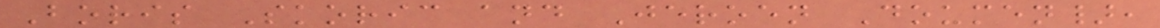Boris Skoric and Jeroen Doumen},
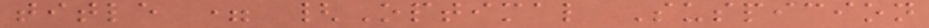title = {Optimal Suspicion
